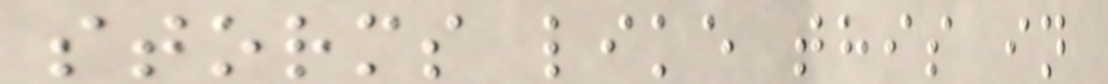storms like this in
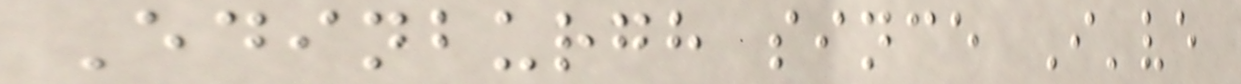Edinburgh since I've
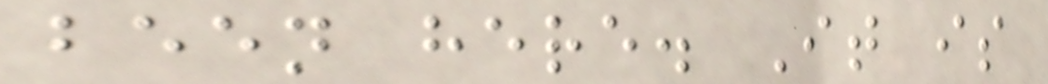been here. It is
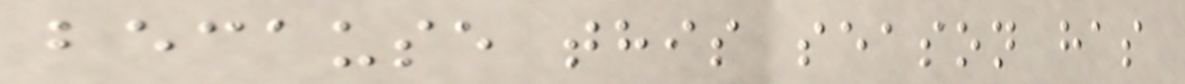because this season has
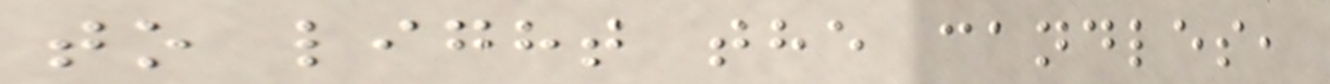to light the candles,
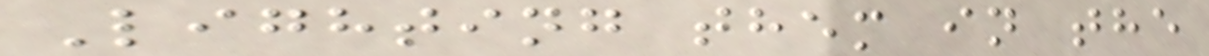Lighting them in the
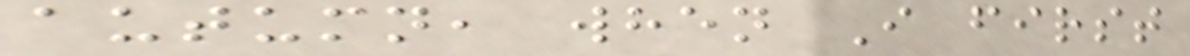autumn, when I first
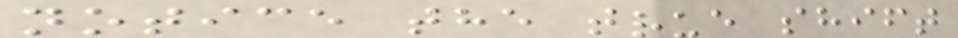notice the true shift
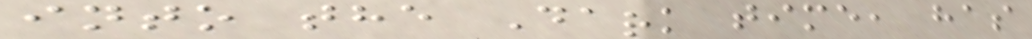into the Dark time, has
